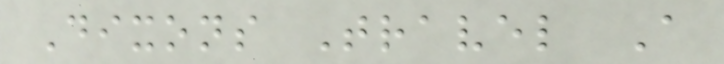Dixons Travel A
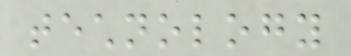technology
